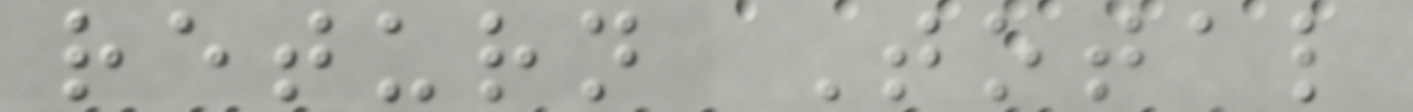return Total
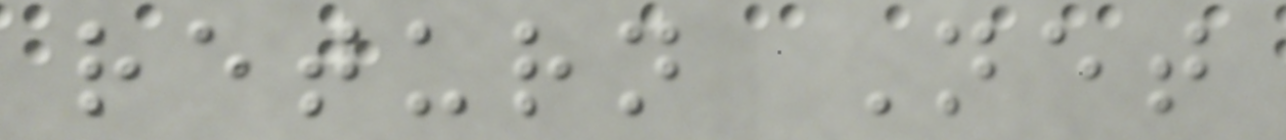return Net
